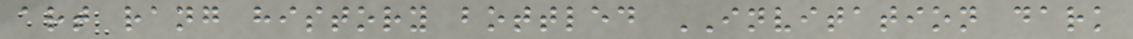art rang history bottled INVITATION dark
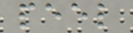peel
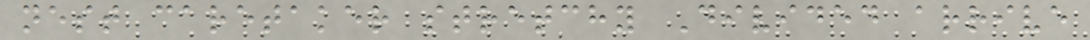nest caretaker stretchy Divided arrive
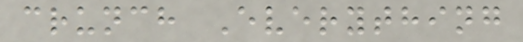crunch Everything
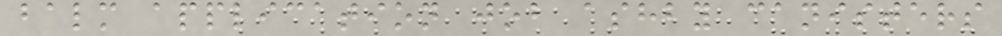balm application job ashby canisters
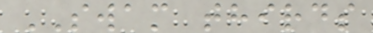SWAM thirds
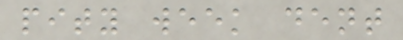pity week dent
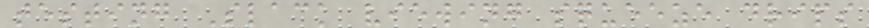testing Slack viewing squeeze drips
